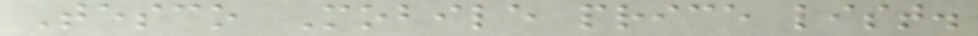Tesco Mobile price list.
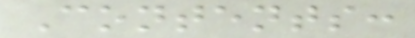Contents:
